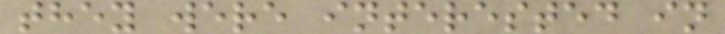they were interested in
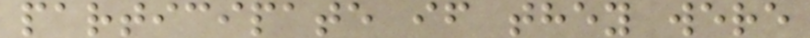participate if they were
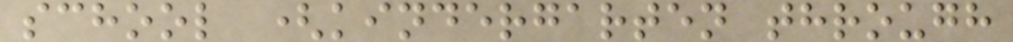school (kindergarten through
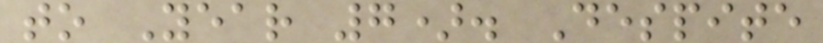to Year 7). Despite
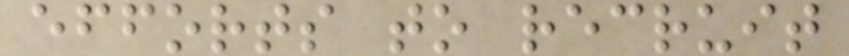efforts to recruit
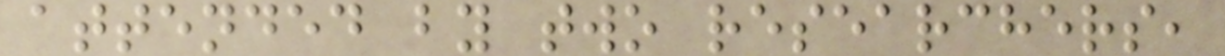attended by two researchers,
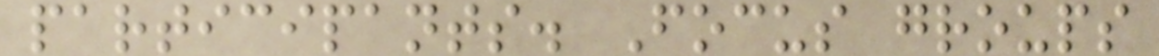participants. Focus groups
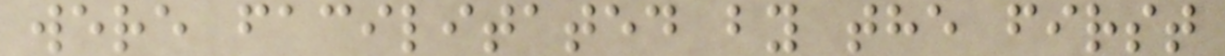were facilitated by the first
